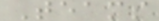Teams
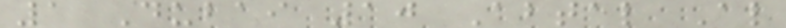1 Dubai 10 Abtal Al
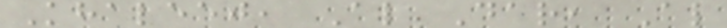Khaleej, Al Dar, Al
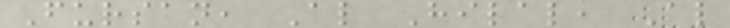Fursan, Al Hilal, Al
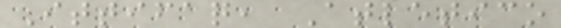Ittifaq, Atletico
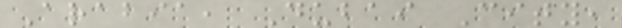Arabia, Dubai City,
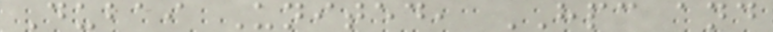Dubai United, HPC and
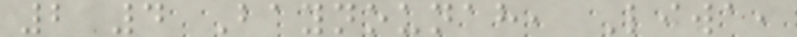2 4 Baynounah, Liwa,
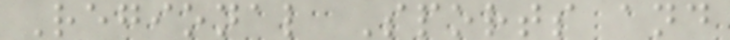Regional Sports and
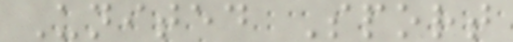United Sport
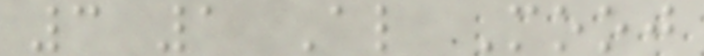3 1 Al Mooj
